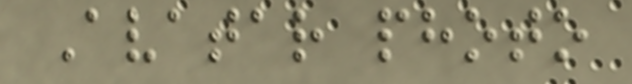Avatar photo
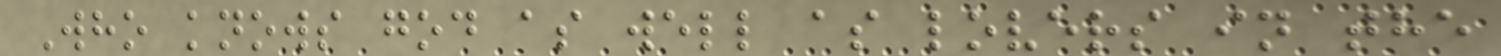Who knows god as well as lovers in the
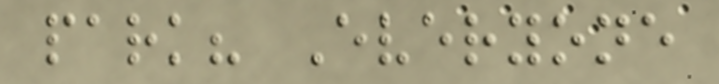park? Everyone
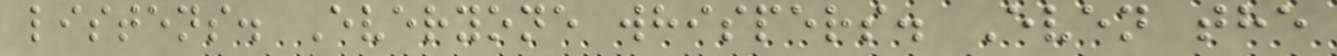listens. Everyone whispers. Even the
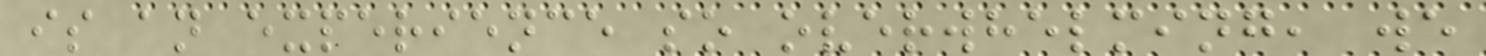is an experience so overwhelming, we
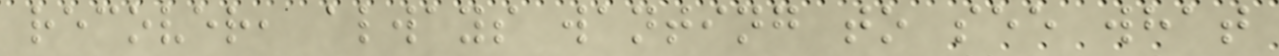recover, always wanting to see what
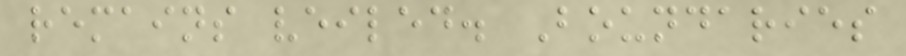remains veiled. Boundaries
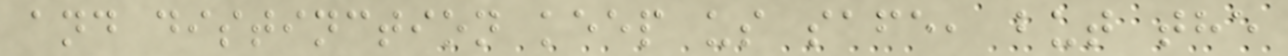and distinction keep us safe, but the
